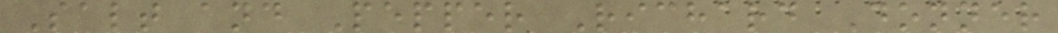Salt and Pepper Richard Donner
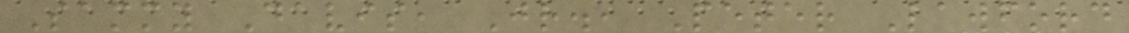Sammy Davis, Jr., Peter Lawford
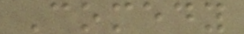Comedy
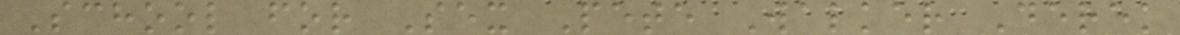School for Sex Pete Walker Derek
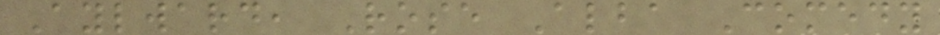Aylward, Rose Alba Comedy
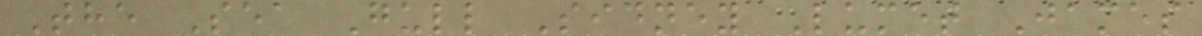The Sea Gull Sidney Lumet James
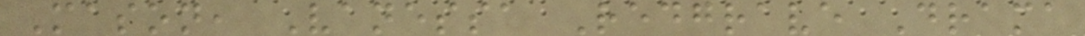Mason, Vanessa Redgrave Drama
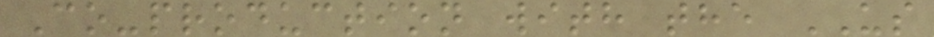Co-production with the US
